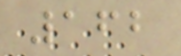162
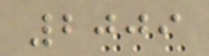2009
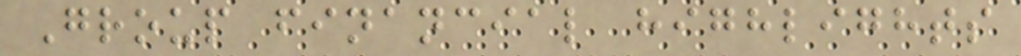Group financial highlights
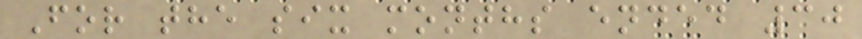For the six months ended 30
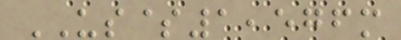US$1,576m
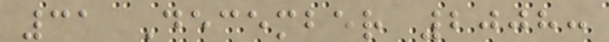31 December 2008:
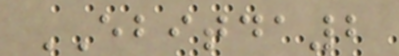EBITDA2
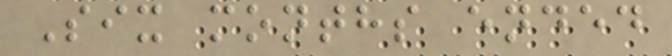Six months ended
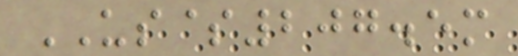US$207.5m
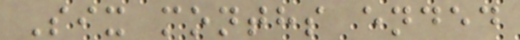Six months ended
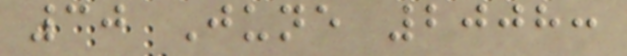30 June 2008:
